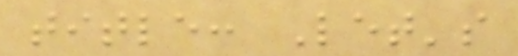title: Let's
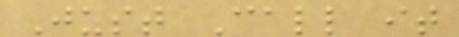Just Call it
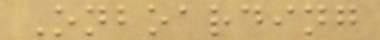Onboarding
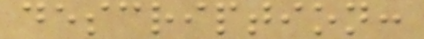description:
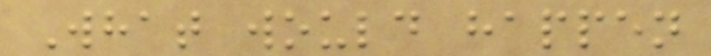What would happen
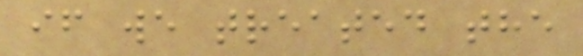if we treated the
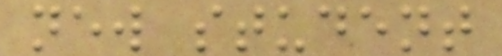new student
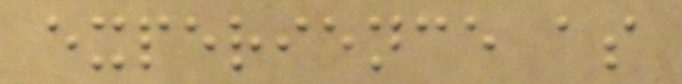experience as
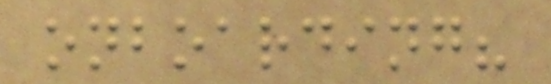onboarding?
